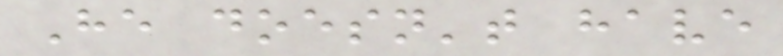He doesn't have
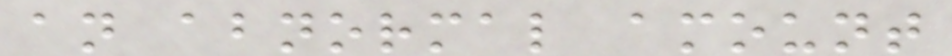an abnormal amount
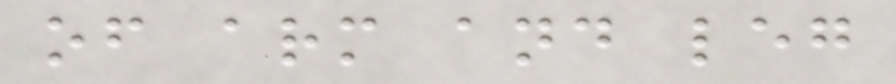of arm and leg
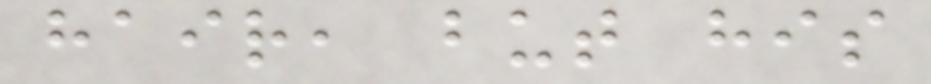hair, but his
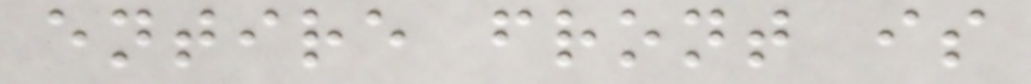entire front is
